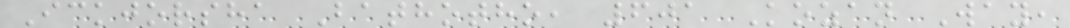Ickjorsha Bathotho, 601 Kozan Way,
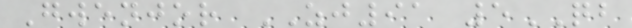Gwenjor ZJ91 5QB
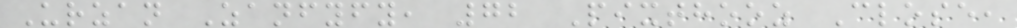Urzan Zanfyfy, 72 Pixthooz Close,
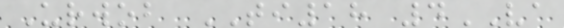Urwob TI18 4VA
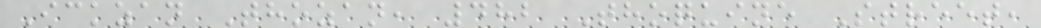Ickzan Thozan, 482 Thoquine Street,
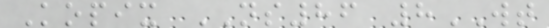Kopix NS86 8WT
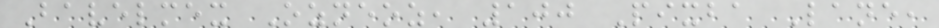Bavelmex Ozneoz, 100 Pixba Lane,
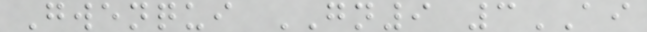Gwenqui GN9 3AI
